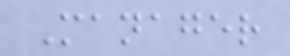Manager
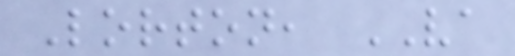Lorton, VA
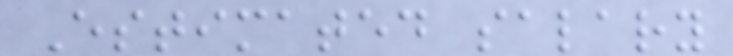Estimated salary
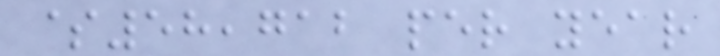$58,712 per year
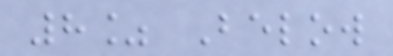8% Below
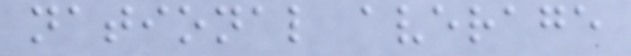national average
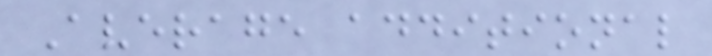Average additional
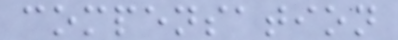compensation
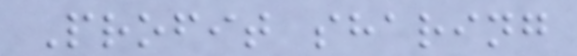Profit sharing
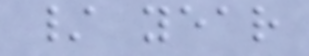/ year
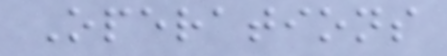Operations
